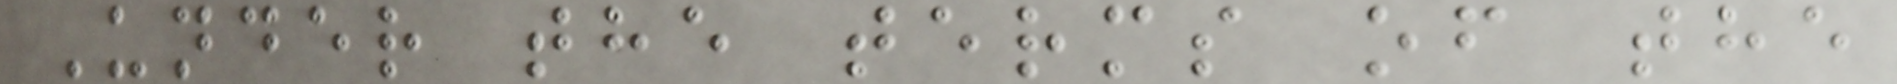Under the terms of the
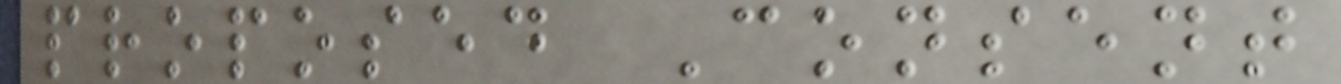proposed Consent
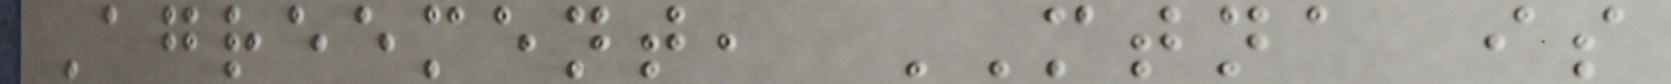Agreement, MTNA is
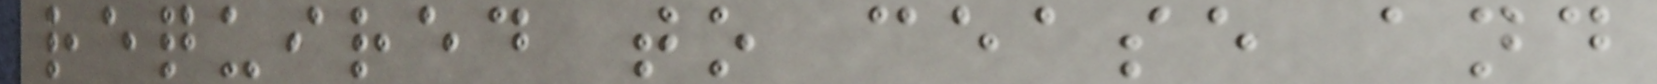required to cease and
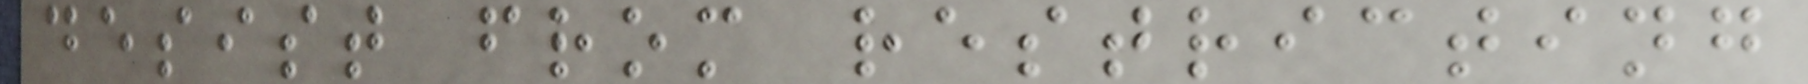desist from restricting
